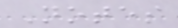Notes
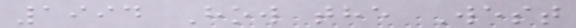1994 How the West
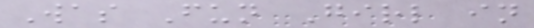Was Fun Girl in
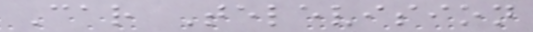Car Television
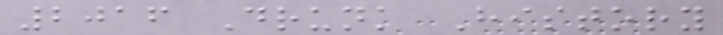2016 Drunk History
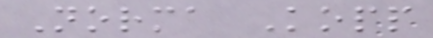Norma Kopp
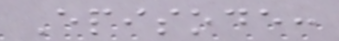Episode:
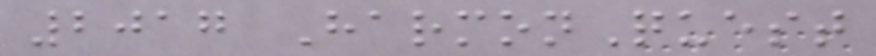2017 HarmonQuest
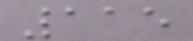115
